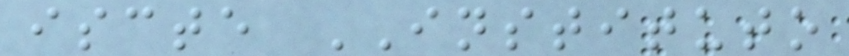iscte INSTITUTO
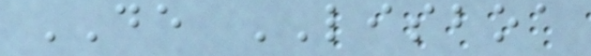DE LISBOA
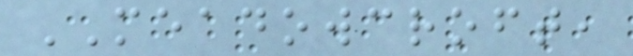MEADOWCROFT,
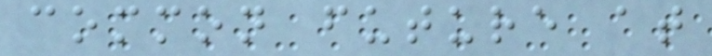common future at
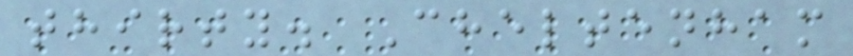thirty. Cheltenham
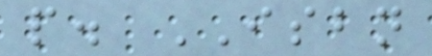p. ISBN
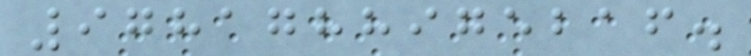9781788975216.
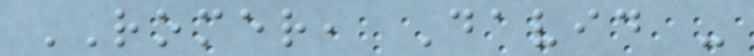ROMER, David -
